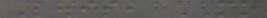Louis, MO
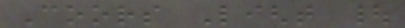Coors Light |
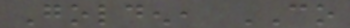Golden, CO
